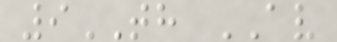9TH AV
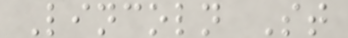Lincoln St
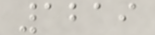1219
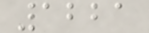1221
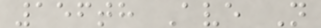156th Ave N
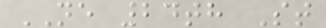NE 24th St
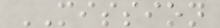MISSION
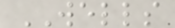WELLS
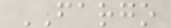FARGO
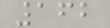162
